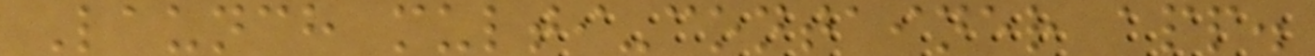Launch multi-container app.
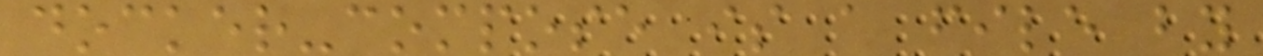docker-compose is a file by
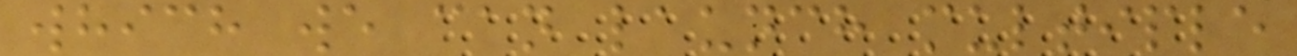which we can launch multiple
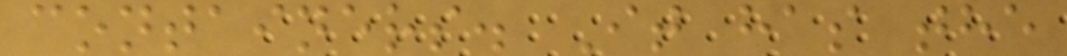containers. It has the
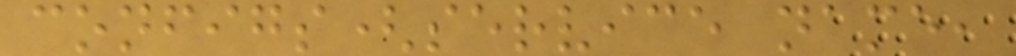configs(service name,
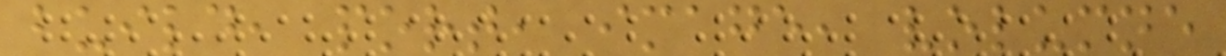build, port, image, volumne
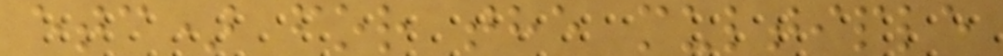etc) for the multiple
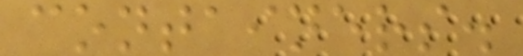containers.
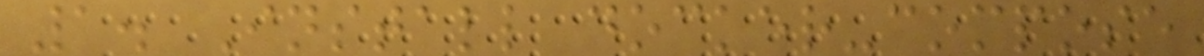1. Install docker-compose
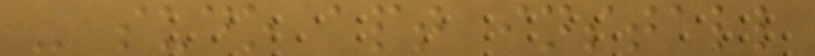- sudo apt install
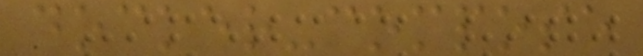docker-compose
